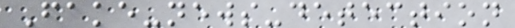Fake-news-detection
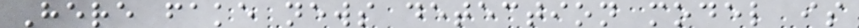Here fake news detection model is
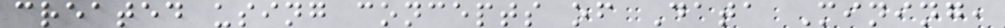created using concepts of Data Mining,
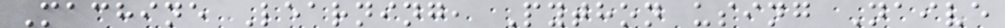Machine Learning, Python using Naive
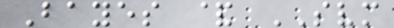Bayes & SVM
